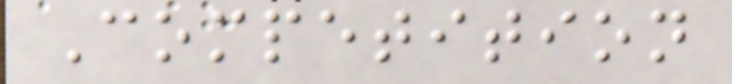Competition
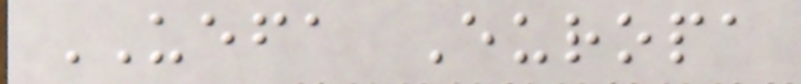UEFA Europa
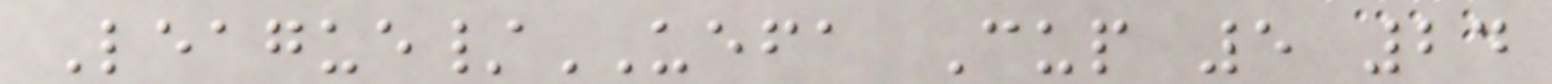League/UEFA Cup 5 24
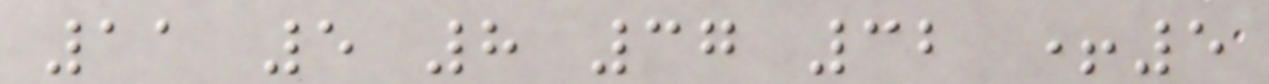11 5 8 37 32 +5
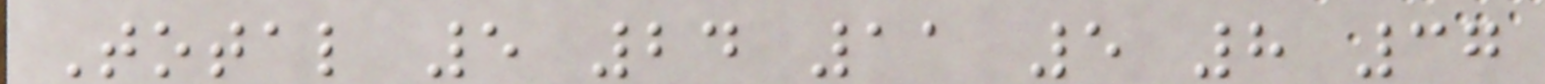Total 5 24 11 5 8 37
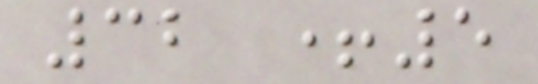32 +5
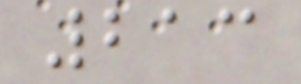213
